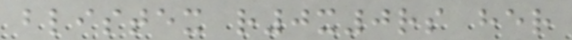blistex r0x0rs her
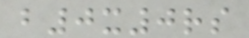b0x0rs
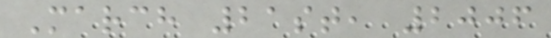March 21st, 2006
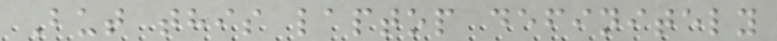But this laptop definitely
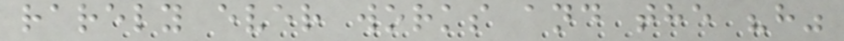rarely ever works and the "h"
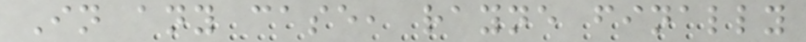In any case, rayne finally
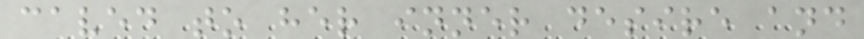caved to her inner desire and
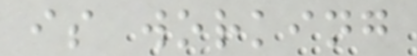is working
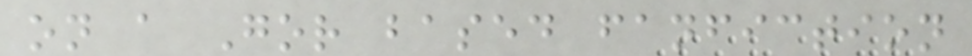on a Gor based fanfiction
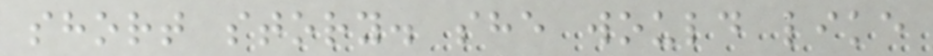short story. she would like
